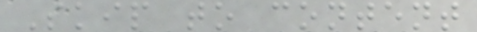Skip to content
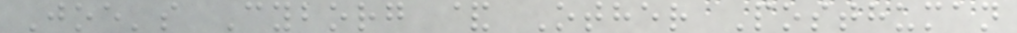Joe's Cyborg & Other Posthuman
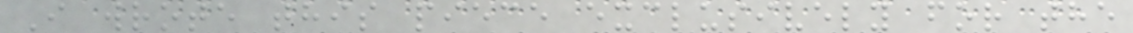I wrote this piece exclusively for the
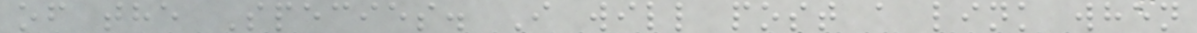of the Species. I will post a link when
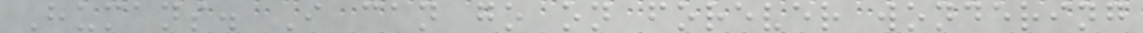Humans. I can go on forever wondering
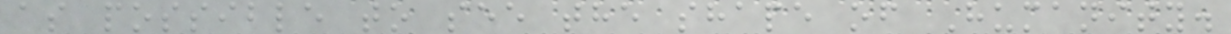as possible to see the shape of Humanity.
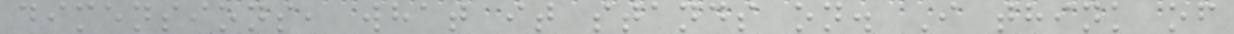dimensions, what it stands on. I think of
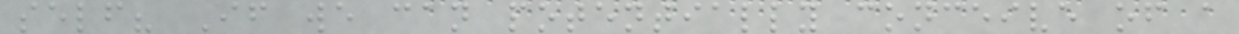self? If we can potentially conceive of a
